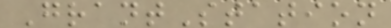GrantStation
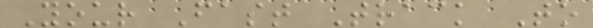Your Fast Track To
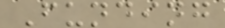Funding
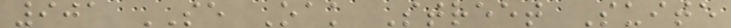901 SE Oak Street Suite
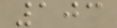103
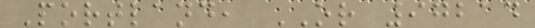Portland, OR 97214
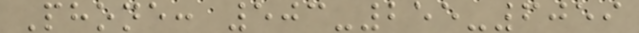Phone: 503-255-6059
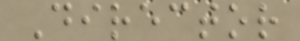Director
